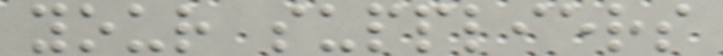your suppliers
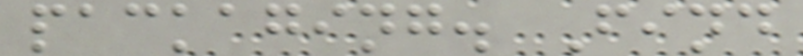packaging. Find
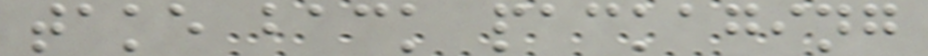take back packaging
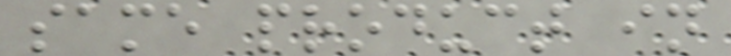same product in
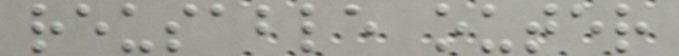reusable outer
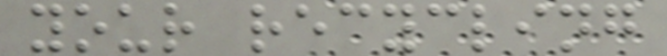your recycling
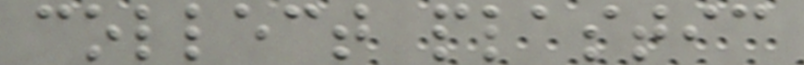collect plastic
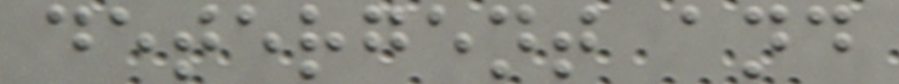detergent and
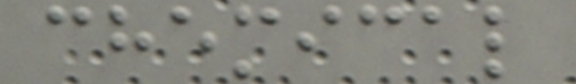chemical
